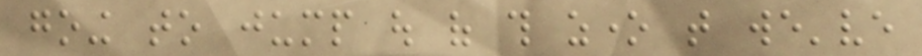going to jump out of this zone that we've
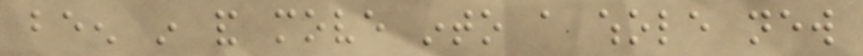been in and move into a whole new
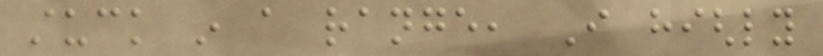stuck in a range, I highly
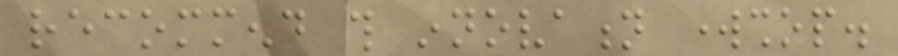recommend this innovation workshop.
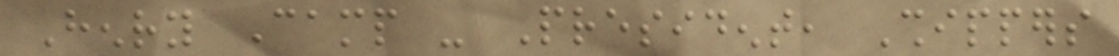Henry Camp - President, Shippers
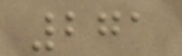271
